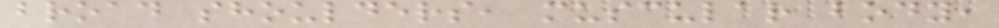broad shoulders, muscular body,
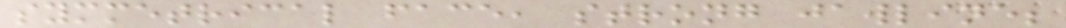symmetrical face, strong jawline;
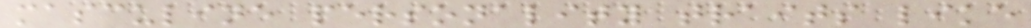masculine personality traits like
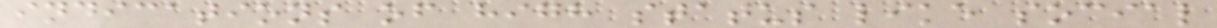indications of high status like social
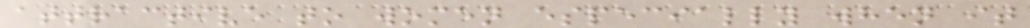attractive to women especially when it
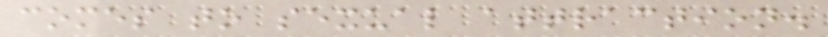comes to sexual attraction.
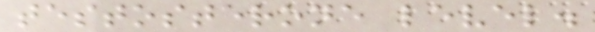testosterone level.
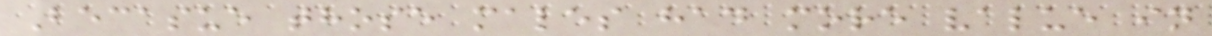Becasue those males had more value in
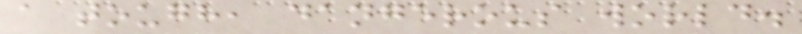a tough, dangerous world.
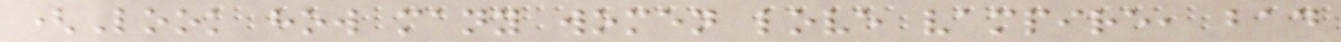(Look how many women love vampire, bad
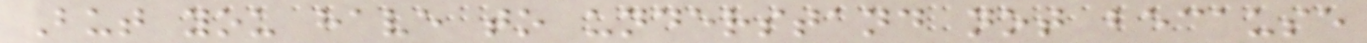But you have to understand not because
